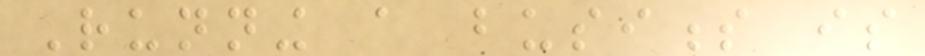Running a business is
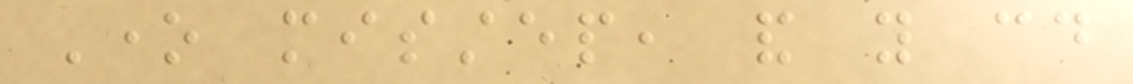One misstep, and you could
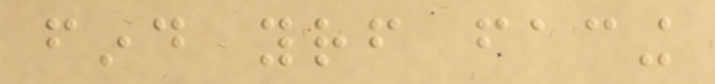find yourself facing
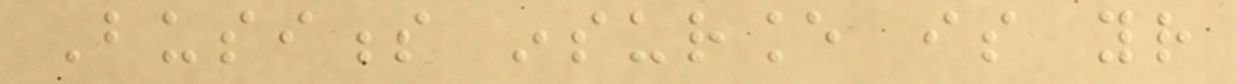Business insurance is your
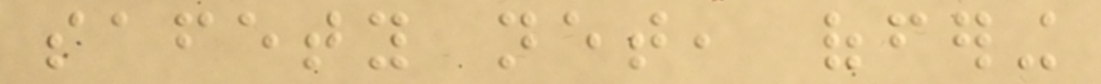safety net, offering
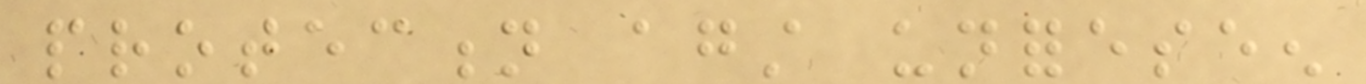protection against unforeseen
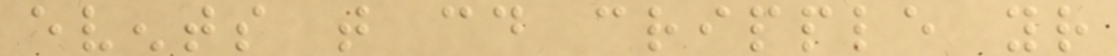events that could cripple your
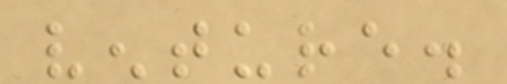venture.
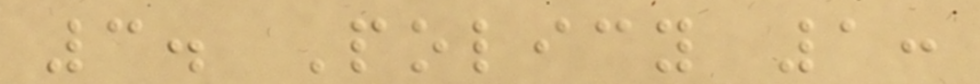3. Policy 1:
